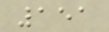151
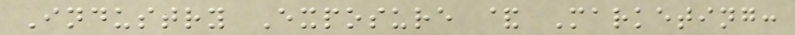Industry Exposure & Marketing:
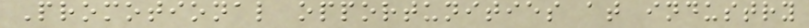Promotional opportunities at industry
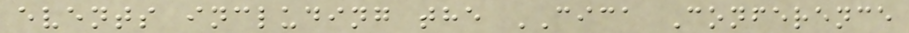events including the CICA Conference
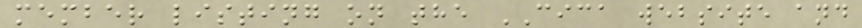member listing on the CICA website and
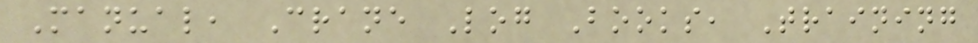Manual, Crane Log Books, Training
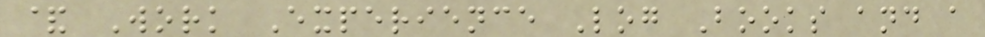& Work Experience Log Books and a
